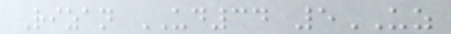Rizan UD34 5UZ
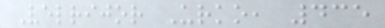Velrijor Urko, 435
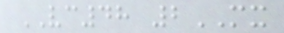VC48 2MX
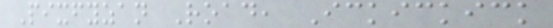Pixfyzan Road, Ickickick
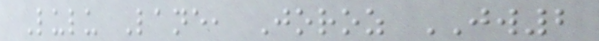Lulu Lane, Joroz JW2
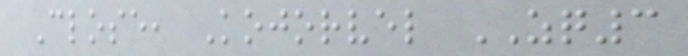Close, Kojorvel ZQ3
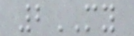2MY
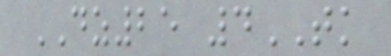DZ25 4TK
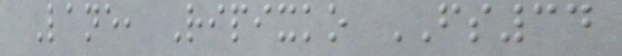Lane, Ripixko FS34
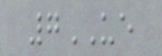7UE
